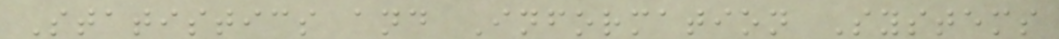Statistics and Information Systems
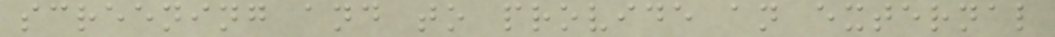screening and to provide an external
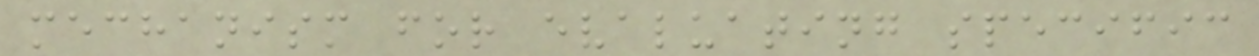mechanism for evaluating specific
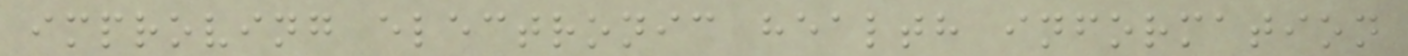improving electronic health information
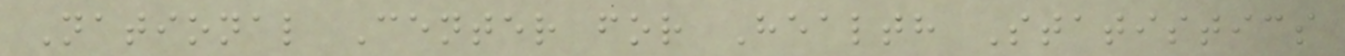National Center for Health Statistics
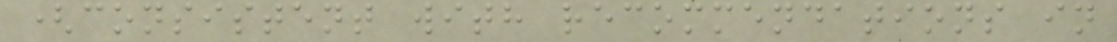(consistent with recommendations in
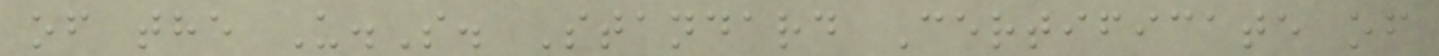of the U.S. Standard Certificate of
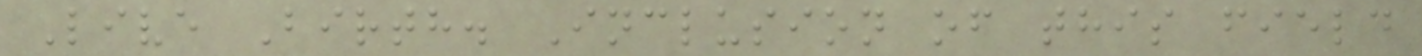Live Birth. Inclusion of this field
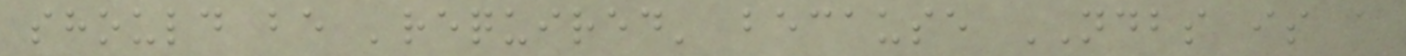should be 'required' because NDBS is a
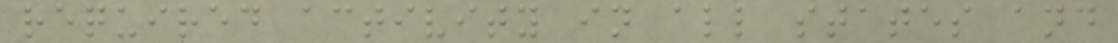required activity in all states and
